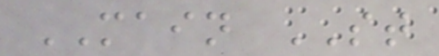MAIN ST
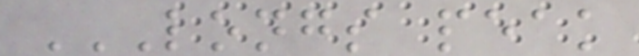LONGS PEAK
